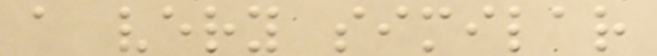a very similar
